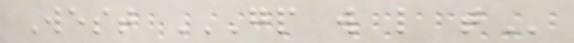West GP W L T
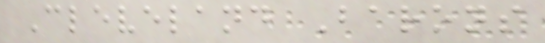Cleveland Barons
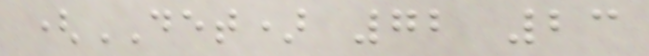(DET) 72 23
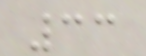33
